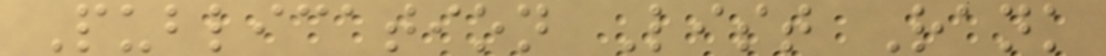Publication List Rank
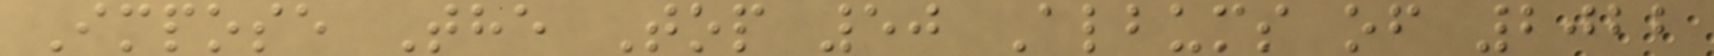Impose The Top 50 Albums of 2022
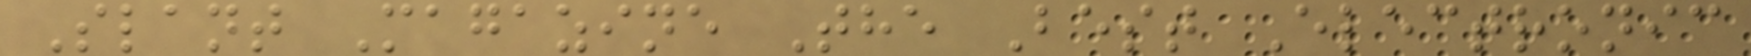Slant Magazine The Best Electronic
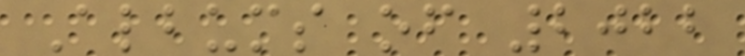Albums of 2022
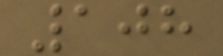108
